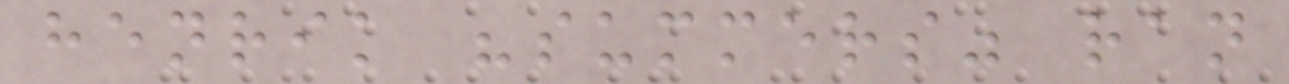henrik "summers" ran
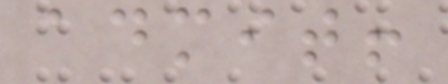admit!
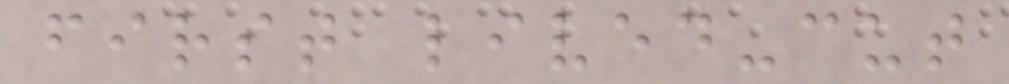first lived-cut
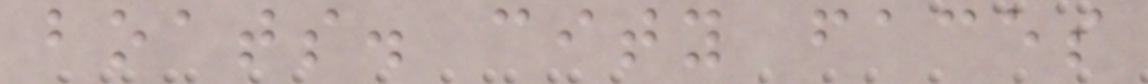boats. city faces
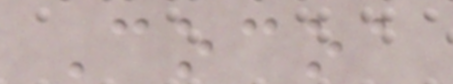Cocoa
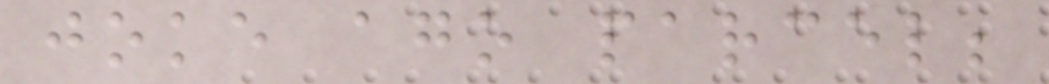joke ago parcel;
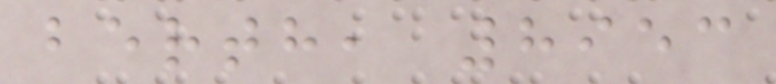berth, 8953
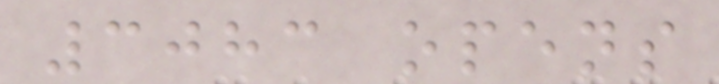3083 opens
